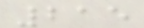215
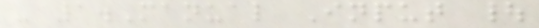- 1.Manual Input |
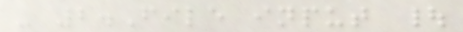- 2.File input |
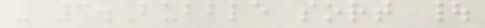- 3.Bubble sort |
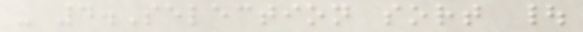- 4.Selection sort |
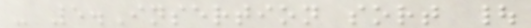- 5.Insertion sort |
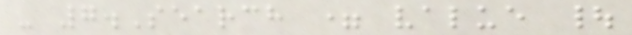- 7.Search = value |
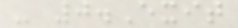- 0.Exit
